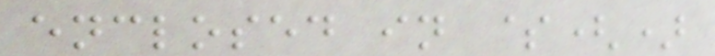enclosed in $()
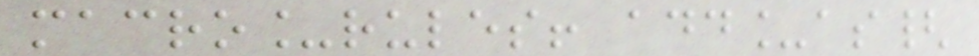macro_rules! add_as{
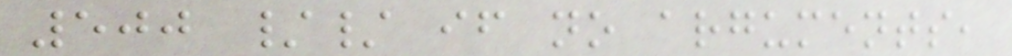500 // if no arguments,
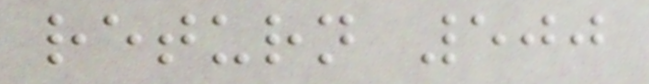return 500
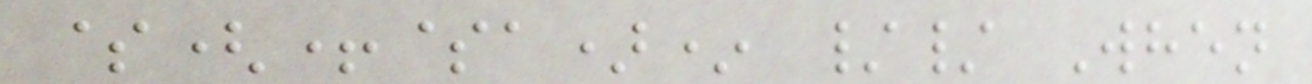$(+$a)* // When
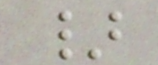}
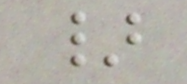}
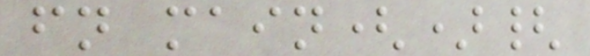fn main(){
